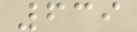639
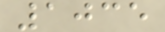1035
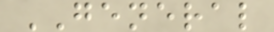GENERAL
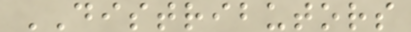DISTRIBUTORS
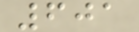601
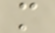m
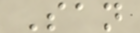San
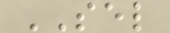SEL
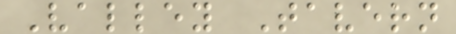Valley Tavern
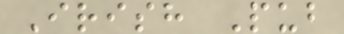Irish Pub
